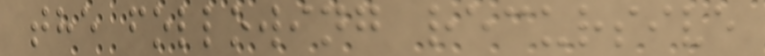the following recursive
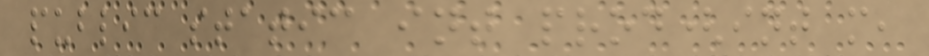public static int prod(int m,
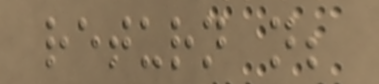return n;
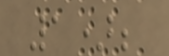1);
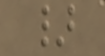}
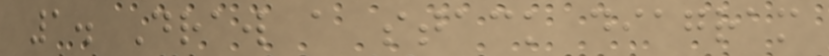1. Draw a stack diagram
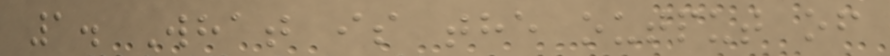1. What is the output of
